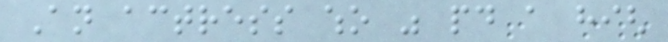An actress who was paid a high
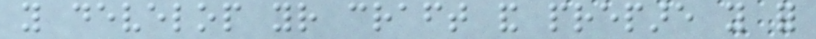you develop your craft and prepare you for
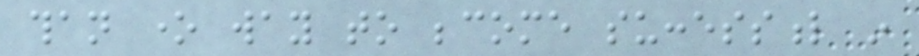than one way to become successful in
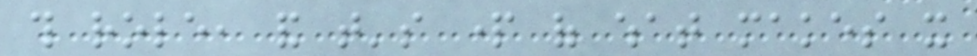this role, and that's part of what makes it
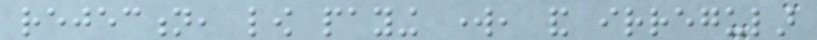rejection, low paying work, and irregular
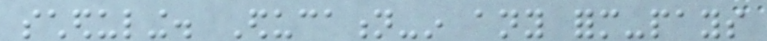scheduling. Education-in any form-pays
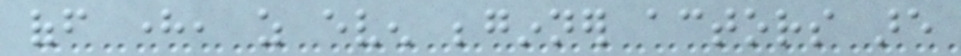off here, as even beginner actors are
